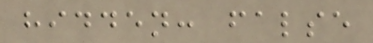hidden: false
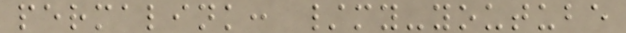permalink: /my-youtube
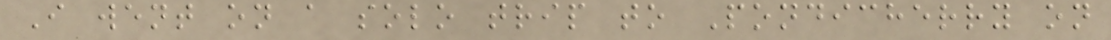I went on a solo trip to Pondicherry on
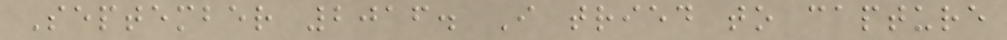September 2016. I tried to capture
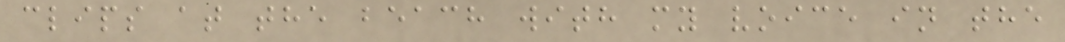clips at the beach with my voice in the
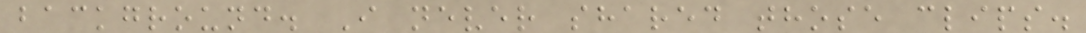background. I never shared those clips.
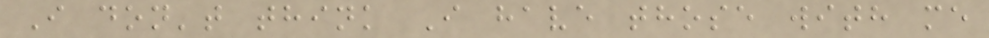I don't think I have those with me
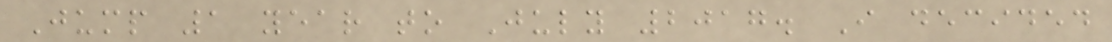Jump 1 year to July 2017. I decided
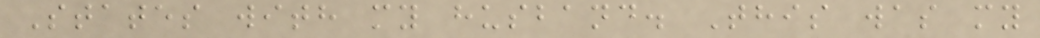States with my husband. This was my
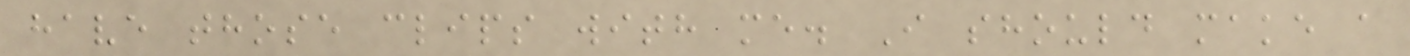have those clips with me. I should make a
